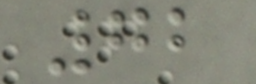72
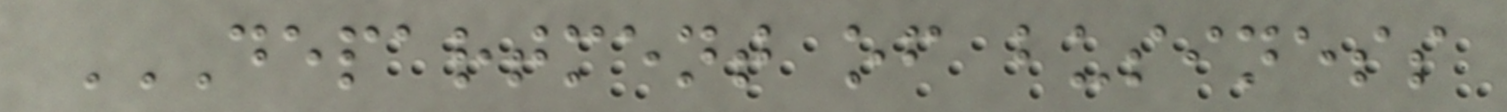DEPARTMENT OF BUSINESS
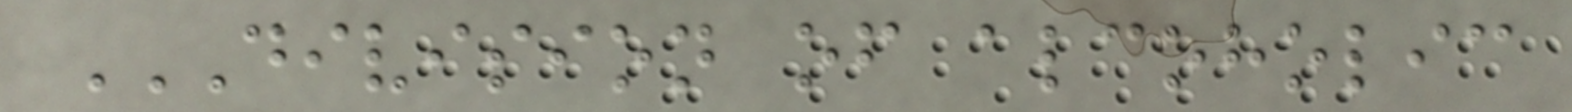DIVISION OF ALCOHOLIC
